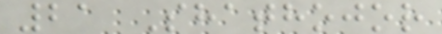21 Shathojor
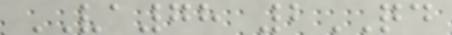VA78 2QD
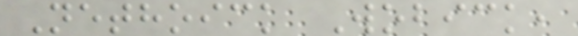Nethoick Wobick,
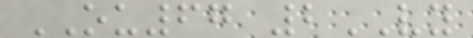OU67 2VY
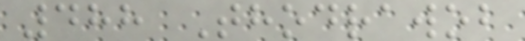488 Thodrawob
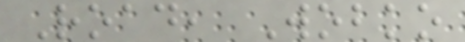Road, Wobko
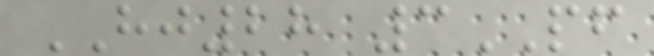HJ28 3PF
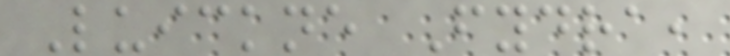Luickne Fydra,
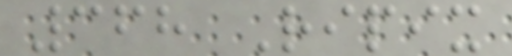368 Ripix
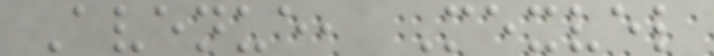Avenue, Mexvel
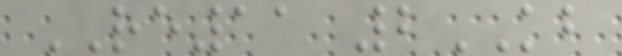RE11 2KB
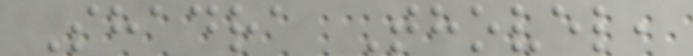Shadra Thovel,
